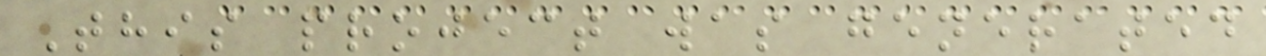This project was generated
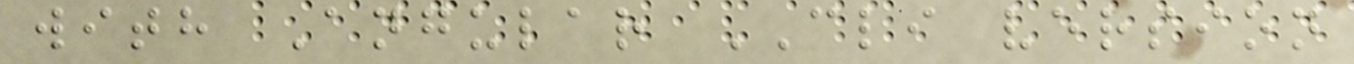with Angular CLI version
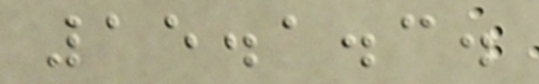15.1.3.
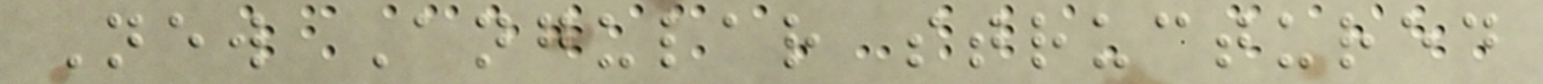New Angular structured
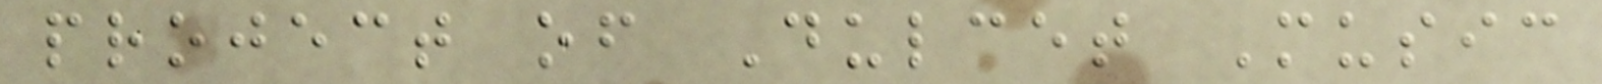project of Dulcet Music
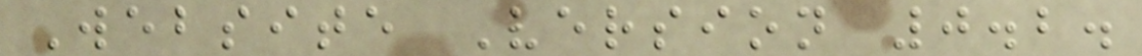Website Version 0.2.
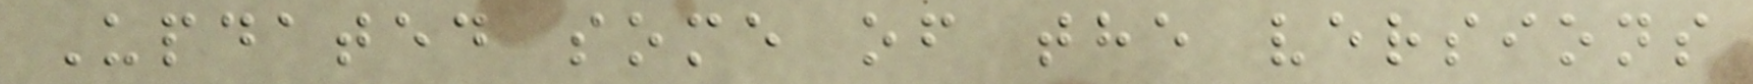Updated some of the versions
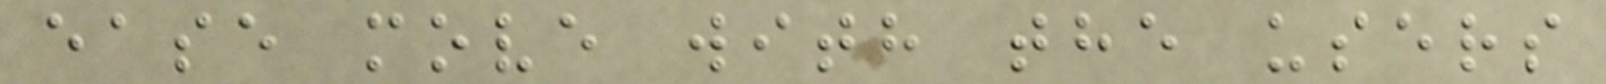ease move with the users
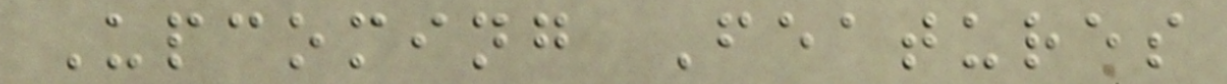Upcoming Features
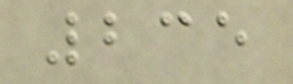235
